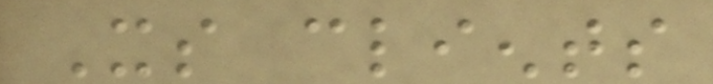Its clients
